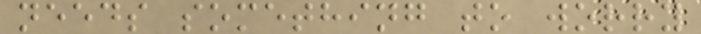needs something to worry
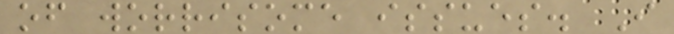of worrisome issues. I
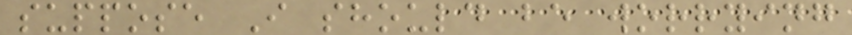suppose I should be worrying
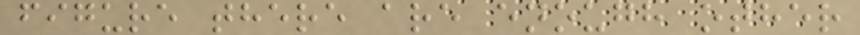figure there are enough other
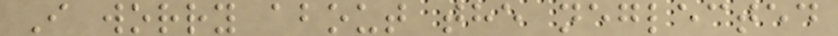I worry about the neglected
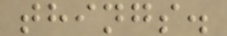things.
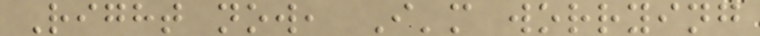Right now, I'm worrying
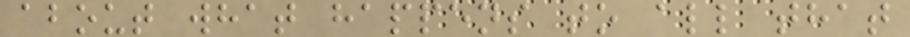about what happens to all that
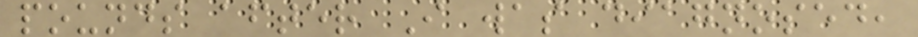pounds after I was diagnosed,
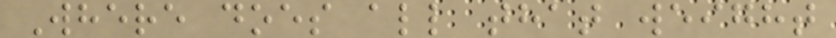Where does all that weight
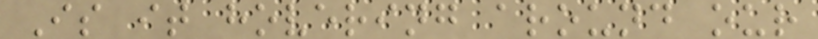Is it hovering around our
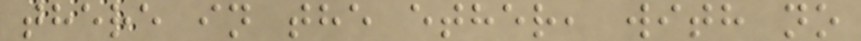there in the ether, with no
